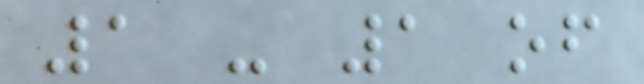1 - 1 of
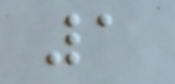1
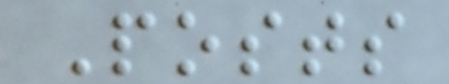Posts
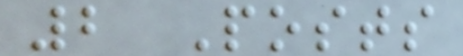2 Posts
